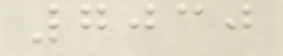7030
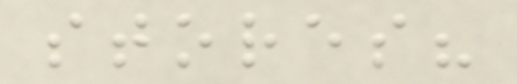stores?
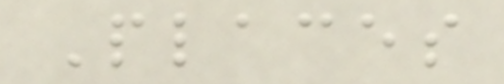Places
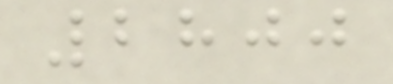2800
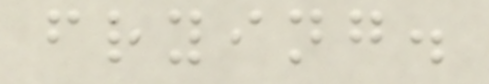frying.
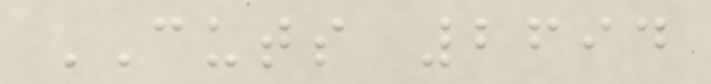CUTS 2694
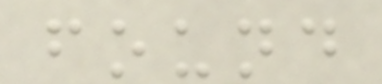found
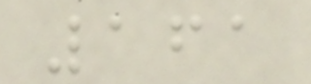161
